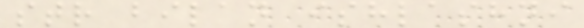str bilan ishlashni
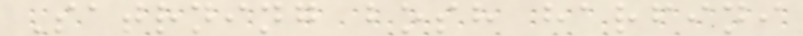Satrning bosh harfini
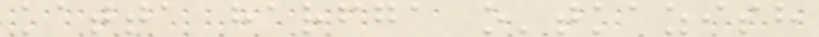katta harfga o'tkazish
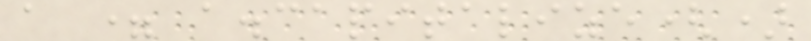a = a.capitalize()
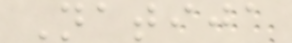Natija
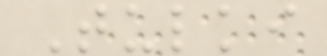Tulki
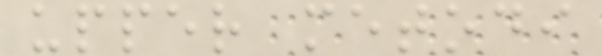upper metodi
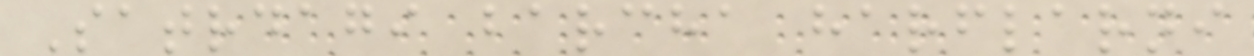Satrdagi barcha harflarni
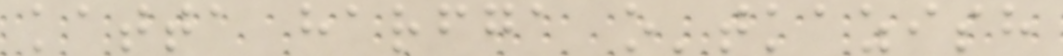katta harfga o'tkazish
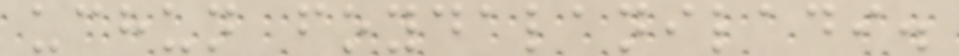uchun foydalaniladi.
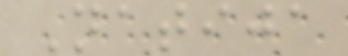Natija
